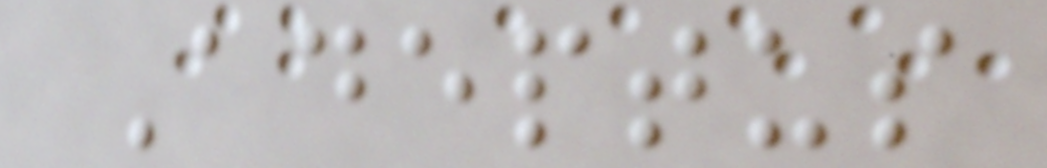Adeptus
